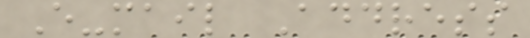E-mail Address
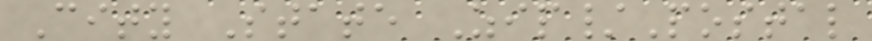City State Zip/Postal
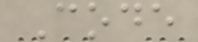Code
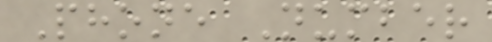Phone Number
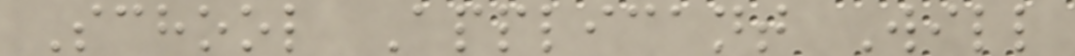School Applicant Will
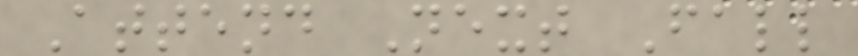Attend Next Fall
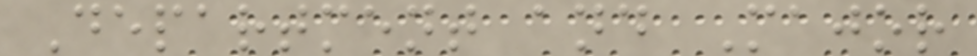Department and Major
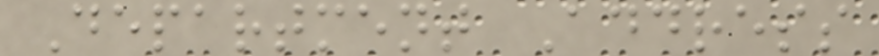Department Address
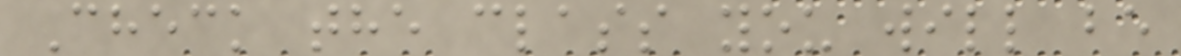Check the class you will be
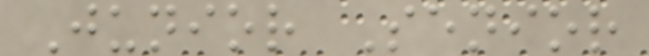Junior Senior
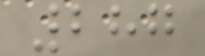287
